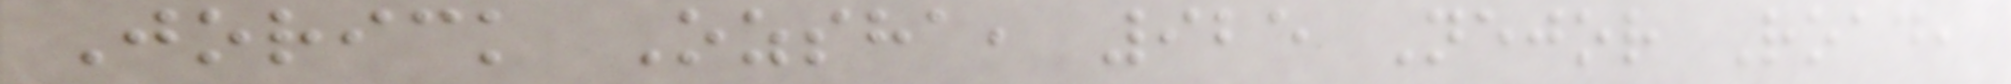Jorick Ozsha, 925 Nejor Road,
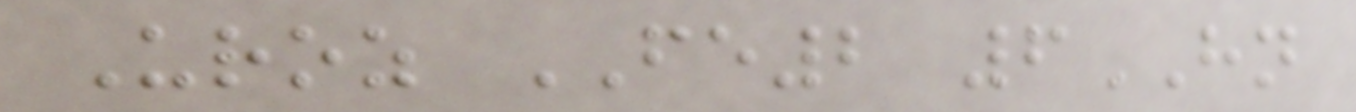Uroz FE2 6HN
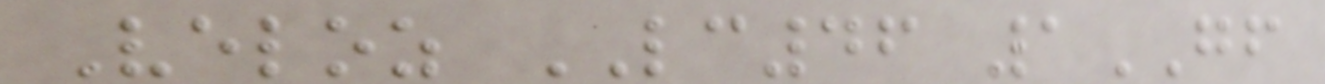Veloz LC46 1GF
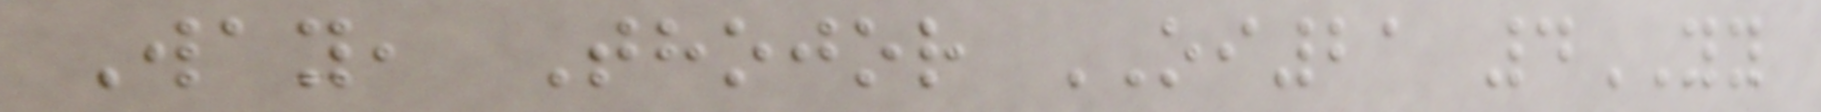Way, Thojor OI21 4YY
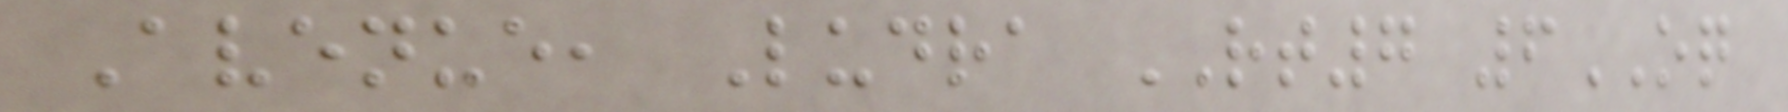Avenue, Ludra RT7 6OQ
